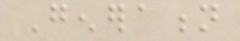Generation
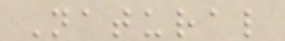Natural
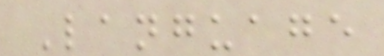Language
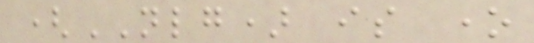(NLG) is one
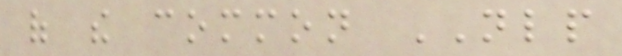of the common NLP
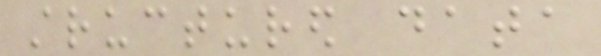structured data
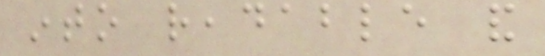into readable and
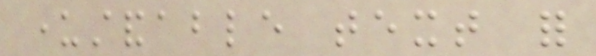understandable text for
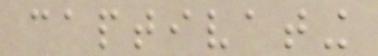captivating
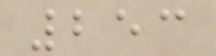253
